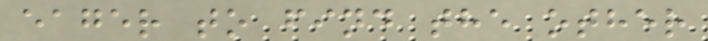eager to find the other
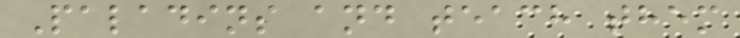Paladins and teach them
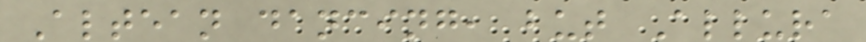Altean dancing, but Allura
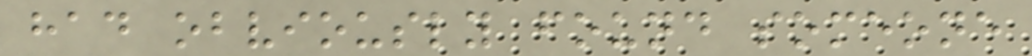had obviously found someone
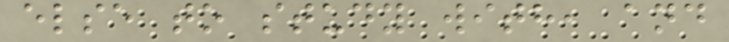else to study with, and
